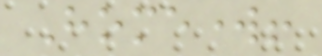Homework!
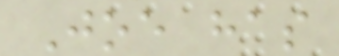Joe has
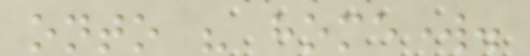onto his homework.
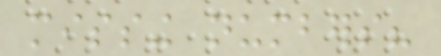missing numbers?
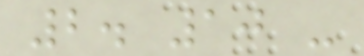2. 10 -
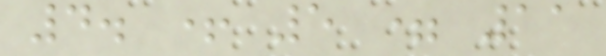4. + 5 = 11
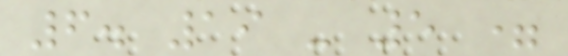6. 19 - 5 =
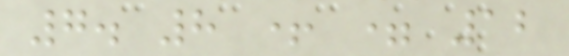7. 8 + = 12
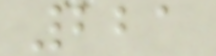221
